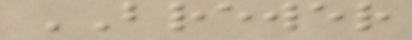BREWER
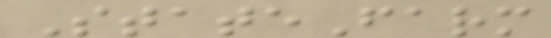StateFarm
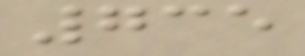735
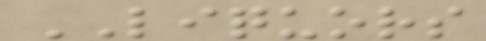LIQUORS
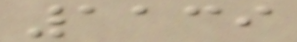1139
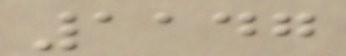1147
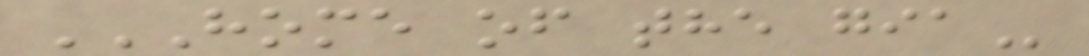HOME OF THE GIA
